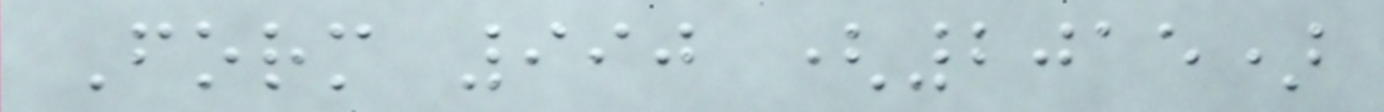Form 990 (2015)
